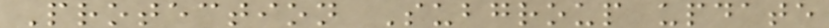Protection Subgroup update
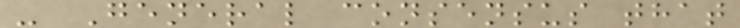- General consensus that
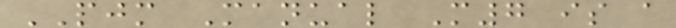PJM Manual M7 is a
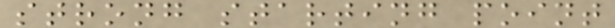strong starting point
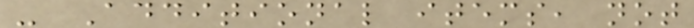- Additional items, not
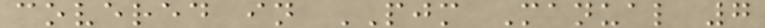covered in PJM Manual 7
